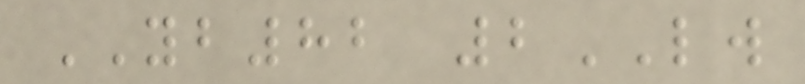YB82 2LW
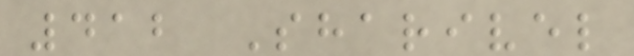412 Sharivel
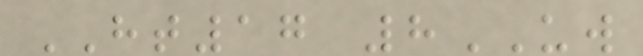HT17 8UW
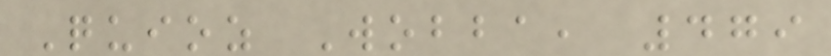Quioz Wobba, 479
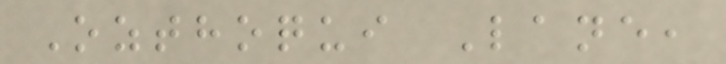Ozthoqui Lane,
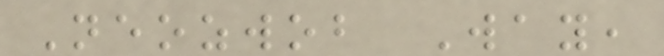Neozwob Way,
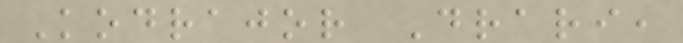Kodrajor Drari,
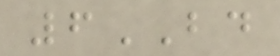6BD
